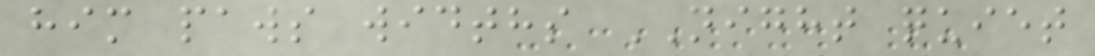him paws widths NIGHT quiet
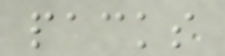packs
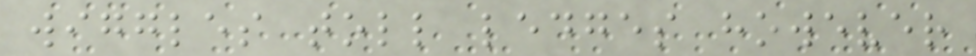wiggles toll ledges however
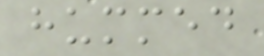hummed
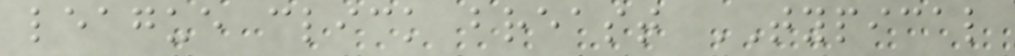league click breast TYPICAL
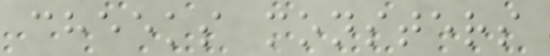cheeks monsters
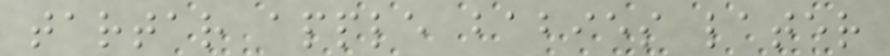tartar apple babies later
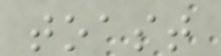toast
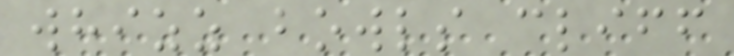whizz bowls cliff
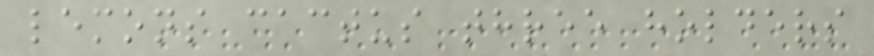lemons cactus three holders
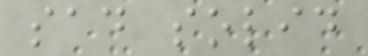sad solid
